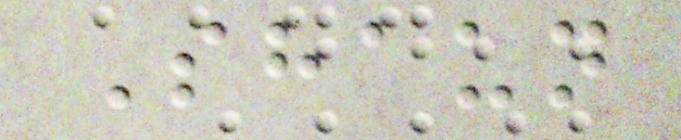Shaun
